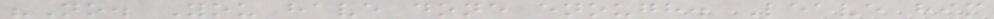"No. You have done enough. Leave him
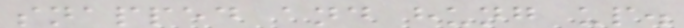snapped and hung up.
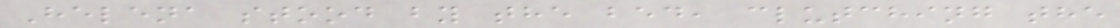Helena stood by the bed, clutching the
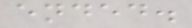ended.
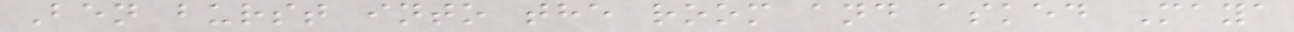Ben burst into the room and asked Maya
